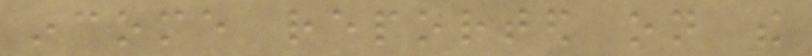income reported on the
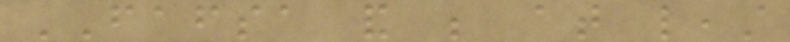FAFSA and be at least
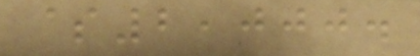$2,000.
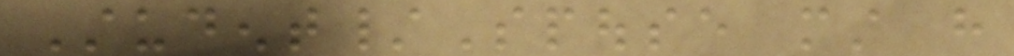Student/Spouse must have
